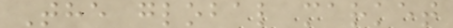The global market
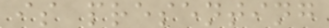is presenting
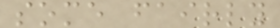some fairly
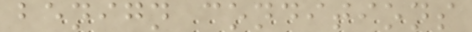benign conditions
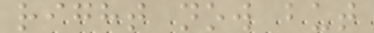right now but
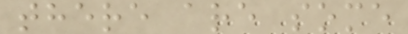there are some
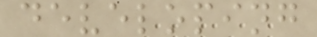developing
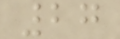27
